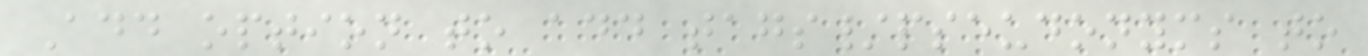Add option to add tags/pseudonyms to
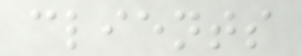clients
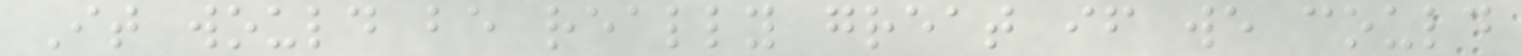It would be really great if we could
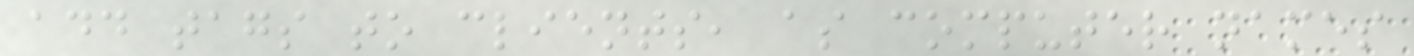add tags to clients, as computer names
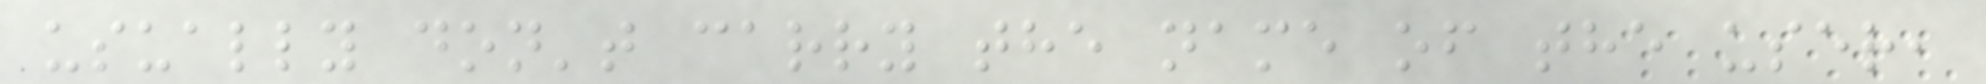usually don't carry the name of the user,
